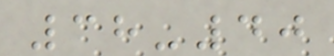38-40
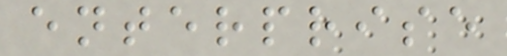enterprise
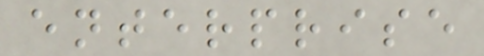enterprise
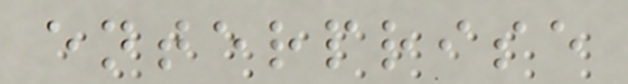enterprise
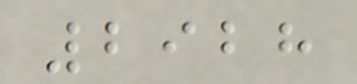2928
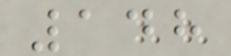148
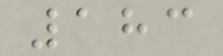183
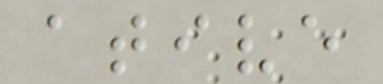ative
